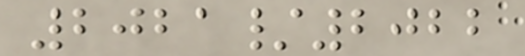2021/2022
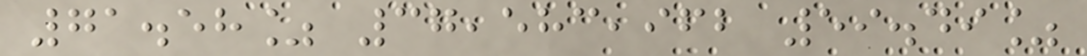71.58% 37,583,962 59.49%
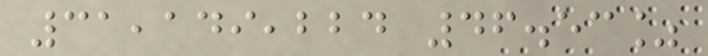31,149,224 46.53%
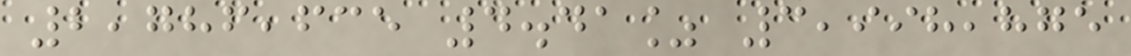2,786,635 4.41% 3,998,875
